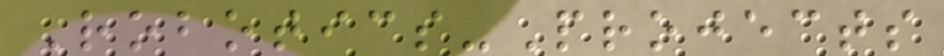Robotics-Projects
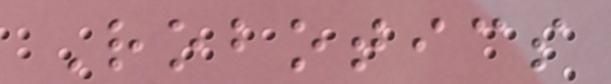Robotics
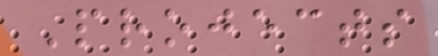Projects
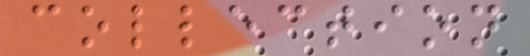collection
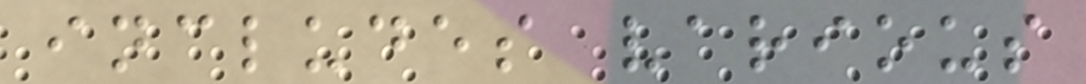includes various
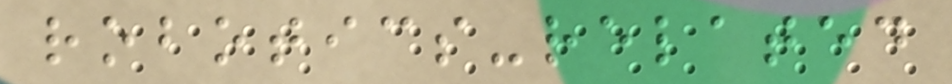robotics-related
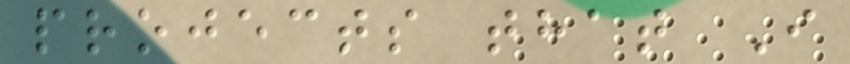projects that I
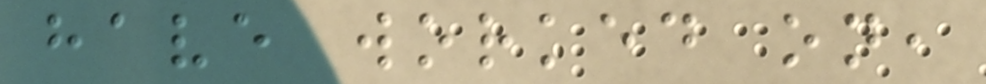have worked on,
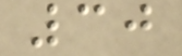30
